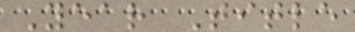Year Title
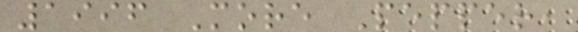1996 More Pepper,
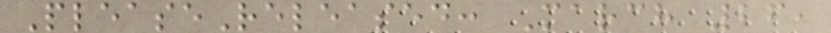PleaseReleased: March 26,
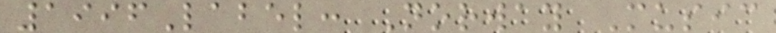1996Label: Norway Music
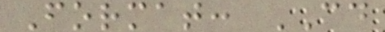Format: CD
